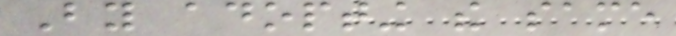By adopting the same
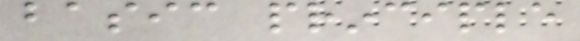basic principle
